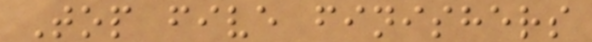Top five finishers
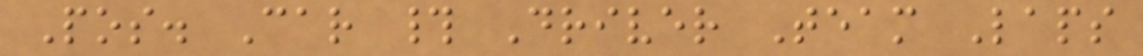Pos. Car # Driver Team Laps
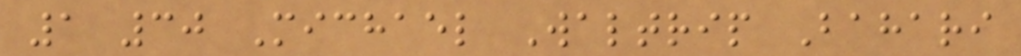1 30 Michael Waltrip Bahari
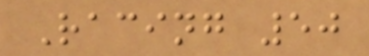Racing 50
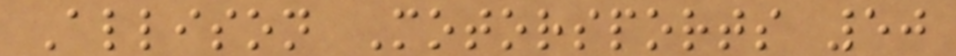Allison Motorsports 50
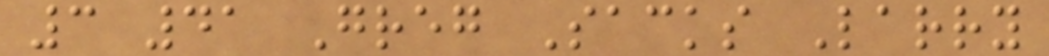3 41 Greg Sacks Larry
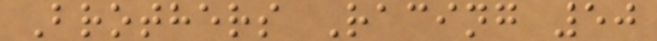Brothers Racing 50
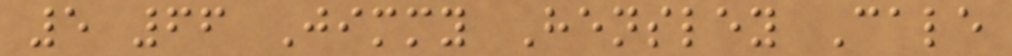5 66 Jimmy Hensley Cale
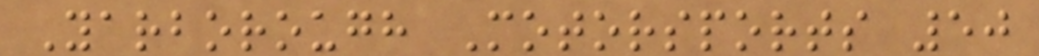Yarborough Motorsports 50
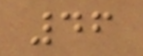46
